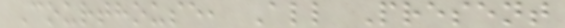Courthouse, All Present
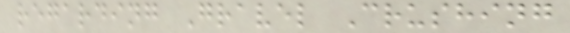regarding Gravel Crushing
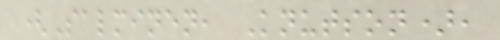(Salminen, Knutson),
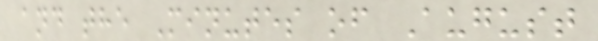and the Minutes of August
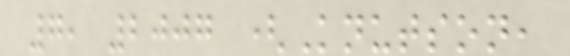7, 2007 (Knutson,
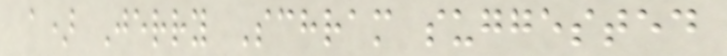a) Jerry Schram suggested
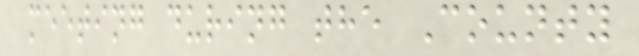meeting during the County
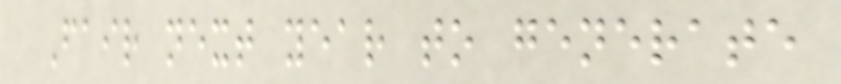Fair next year to generate
